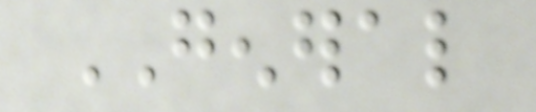GENERAL
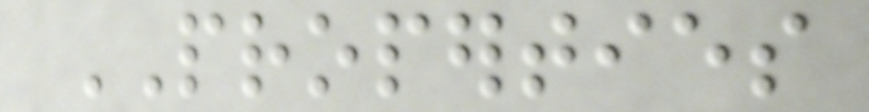PROPERTIES
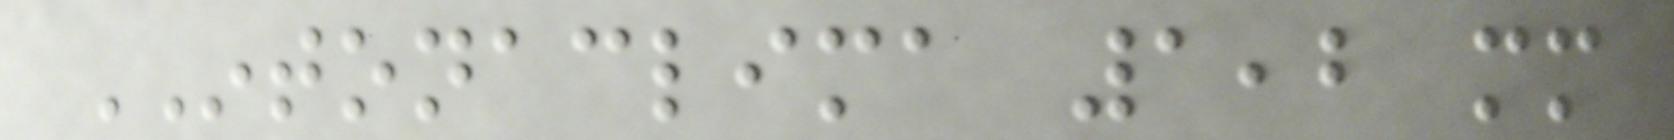INTONACLIMA 1,2 mm
